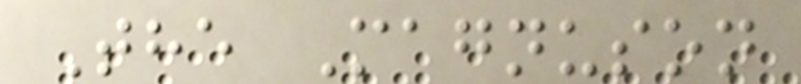The Magnuson
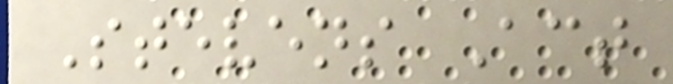Stevens Act
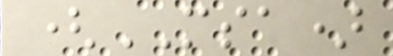(MSA)
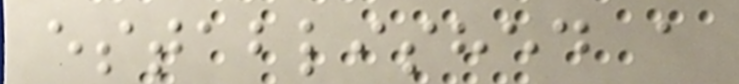established a
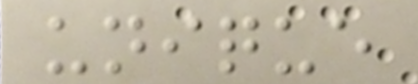unique
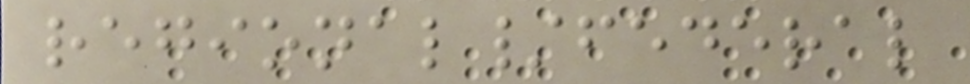regional/federal
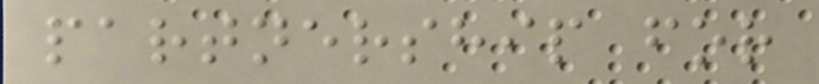partnership for
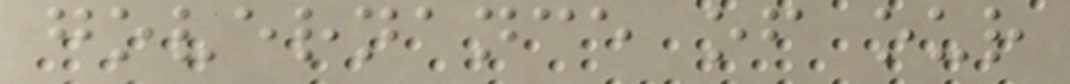governance of our
